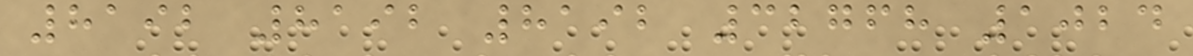8192 8192 8192 32768 1024
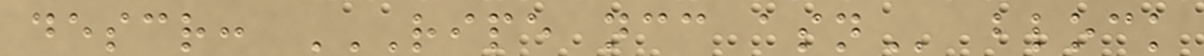descr: RIPE NCC ASN block
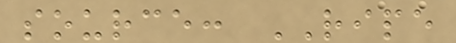source: RIPE
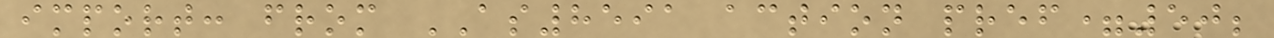import: from AS8591 action pref=50;
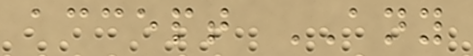accept ANY
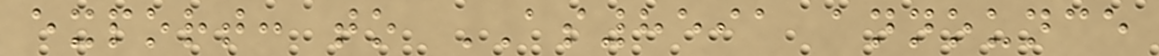export: to AS8591 announce
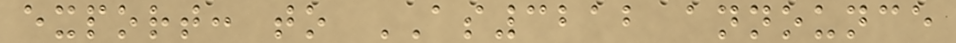export: to AS3212 announce
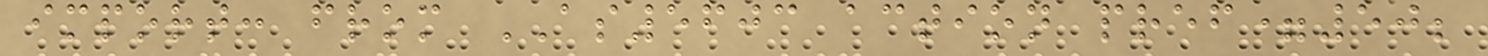import: from AS5603 action pref=50;
